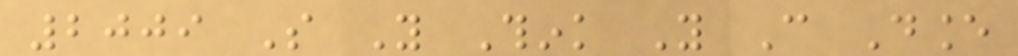2009 So You Think You Can Dance
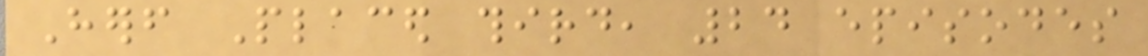Herself Placed third, 24 episodes
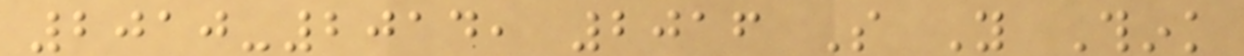2010-2014, 2016 So You Think
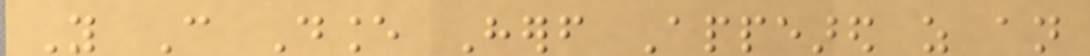You Can Dance Herself Appeared as an
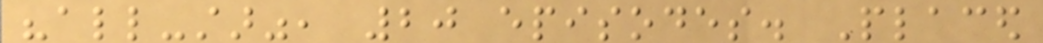"all-star", 20 episodes. Placed
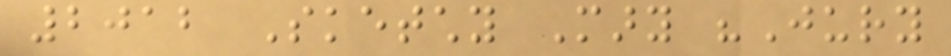2012 Sketchy Mary "Jury
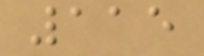115
